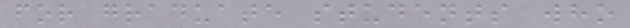for graduate students who
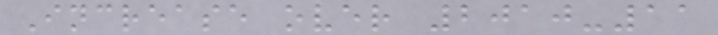Increase over 2010-11
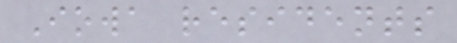Iowa residents
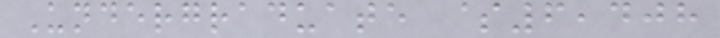Undergraduate $6,408
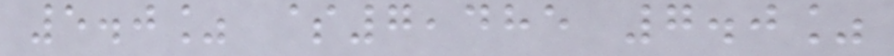5.0% $7,485 7.0%
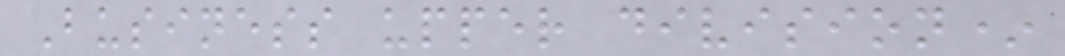Business upper division*
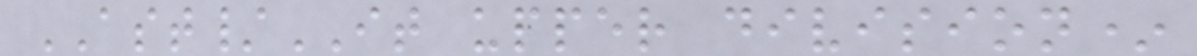AST/IT upper division*
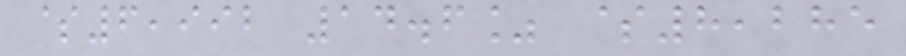$6,992 14.6% $8,285
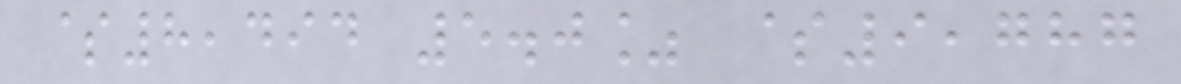$8,494 5.0% $9,787
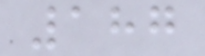187
